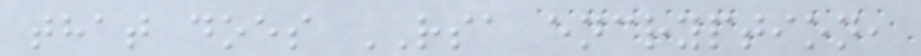that does RSA encryption,
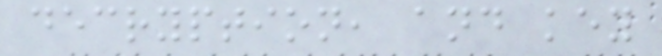decryption, and key
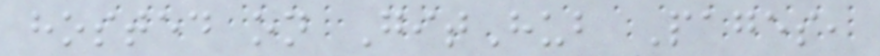hosted on GitHub Pages,
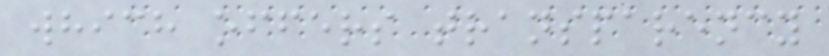which offers transparency
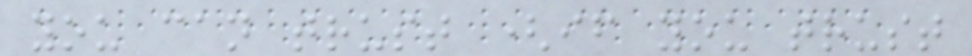you can trust (if you trust
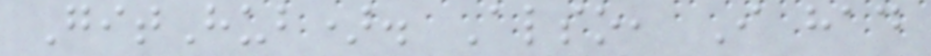GitHub). Also, I had
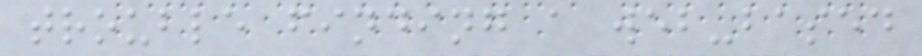trouble finding a web-based
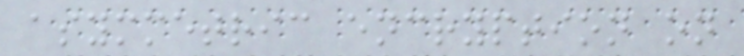asymmetric encryption on
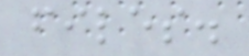files.
